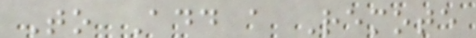To Add a Remote
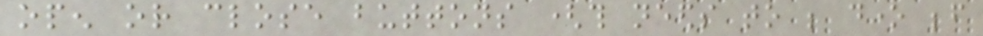open or close buttons (this needs to be done before
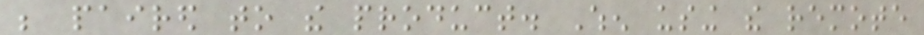be paired to the product. When using the remote
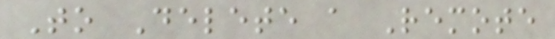To Delete a Remote
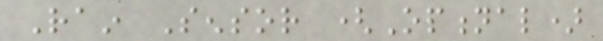Rain Sensor (Optional)
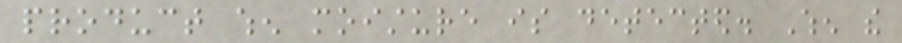product when moisture is detected. When the
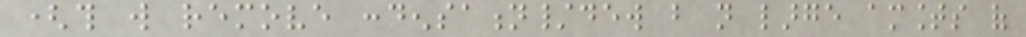(this will remove condensation/dew but not large amounts of
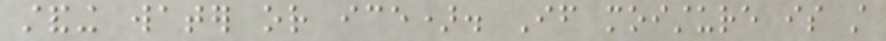standing water or ice). If moisture is still
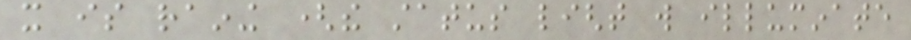it is raining (the status light will illuminate
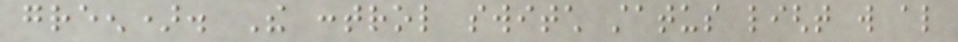green). The control switch status light will also
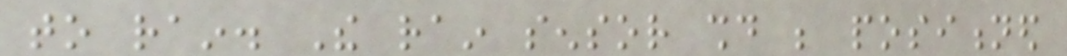to rain. The rain sensor should be positioned
